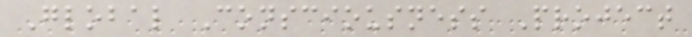Global Consciousness Project
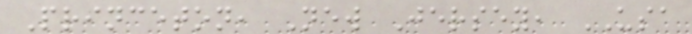Princeton, New Jersey, USA
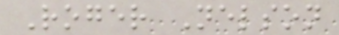Roger Nelson
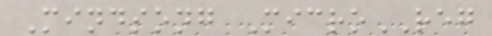Mindsong MicroREG
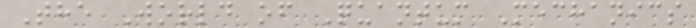The World of Quantum Mechanics
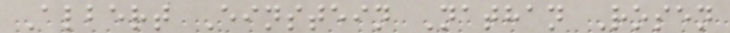Albert Einstein Nathan Rosen
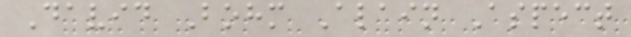David Bohm Alain Aspect
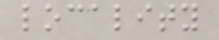locality
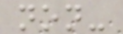non-
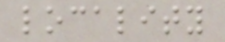locality
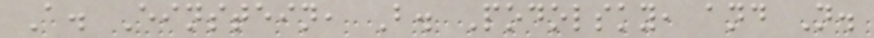A. Einstein, B. Podolsky, and N.
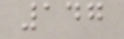147
